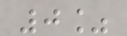0%
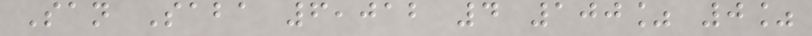San Saba 6,012 4 100% 0%
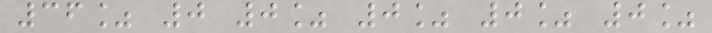36% 0 0% 0% 0% 0%
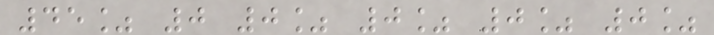45% 0 0% 0% 0% 0%
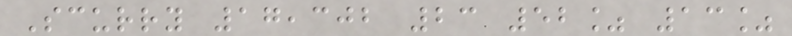Scurry 17,302 23 52% 13%
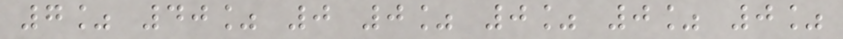7% 40% 0 0% 0% 0% 0%
